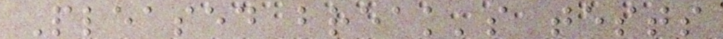Pleased break's tests
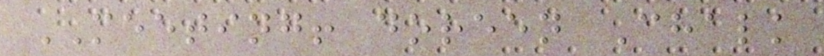MEETING! doreen Chalk
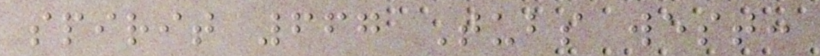spirit 667 Tubs west:
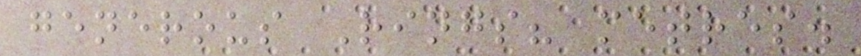generous Rings? metres.
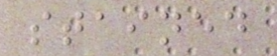stained
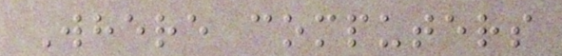Where computers
